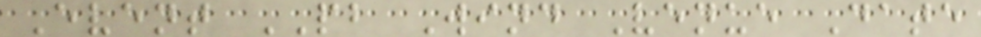Event PB Wind Venue Date
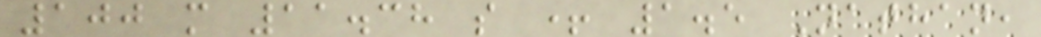100 m 11.38 s + 1.5 Nathan,
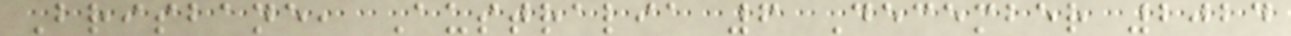Brisbane, Australia 6 December 2024
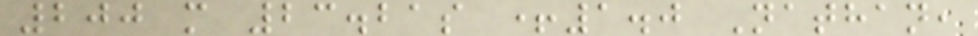200 m 23.21s +1.0 Nathan,
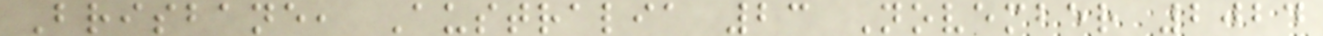Brisbane, Australia 23 November 2024
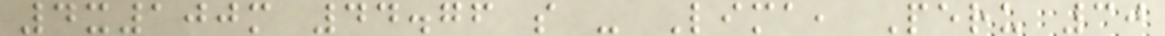4x100m 44.76 s - Lima, Peru 30
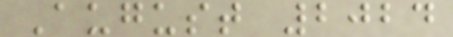August 2024
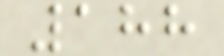188
